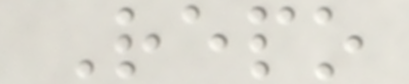Repo
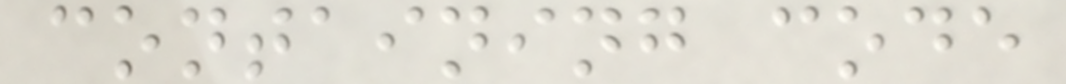containing code
